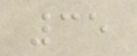35
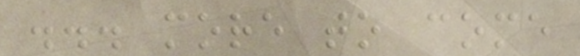... more to come
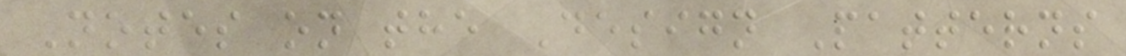Notes on the Design Patterns
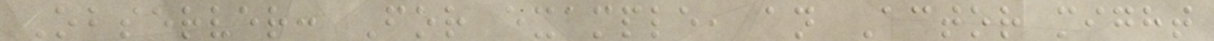Observer: For example, an Actor might
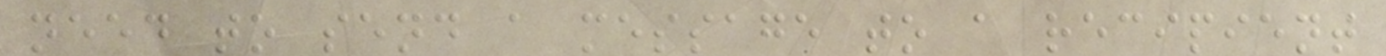need to send a message to a recipient
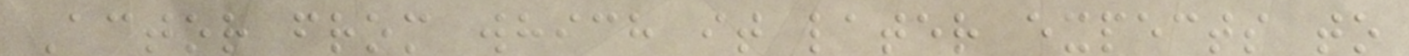Actor from which it later expects to
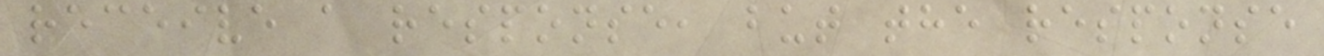receive a response, but the response
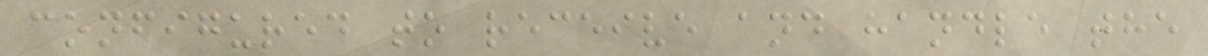configured to receive and handle the
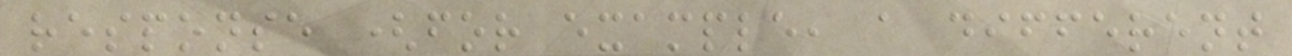response (for example, a different
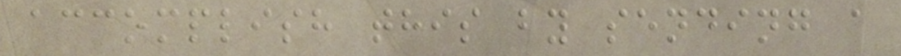accomplish this by sending a
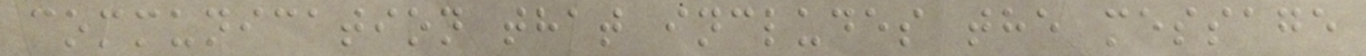communication that includes the message
